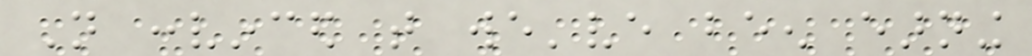Not convinced that we've been earning
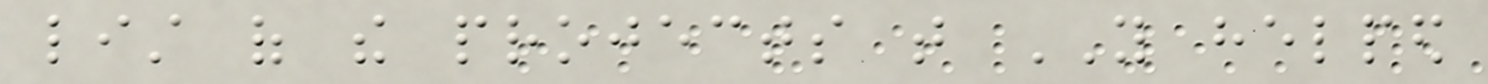list of the projects that YOU helped
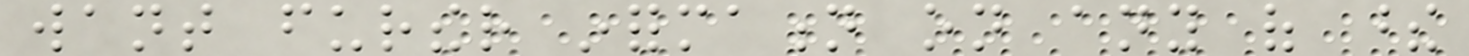want further information on any of these
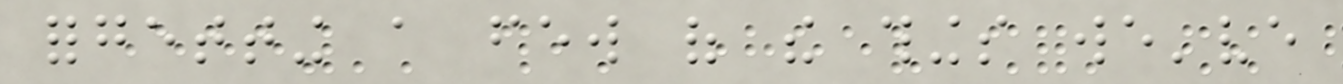forgetting a few of the things we've
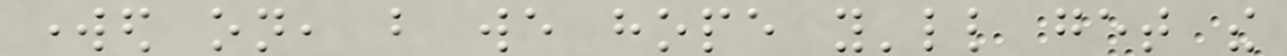worked on, but we hope you'll get the
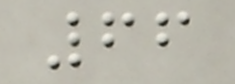66
